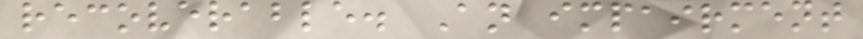recoverable. An impairment
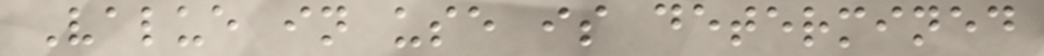Value in use is determined
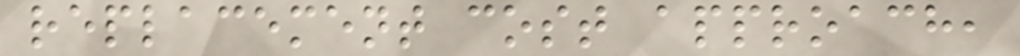replacement cost approach,
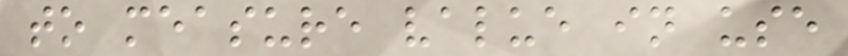to measure value in use
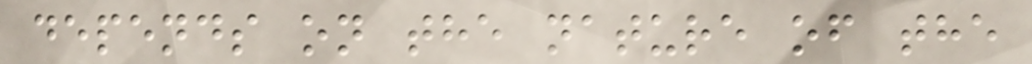depends on the nature of the
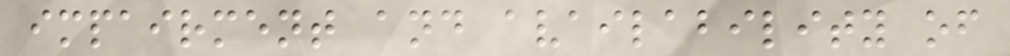impairment and availability of
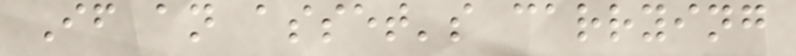If an asset's carrying
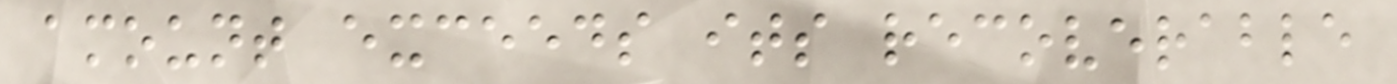amount exceeds its recoverable
